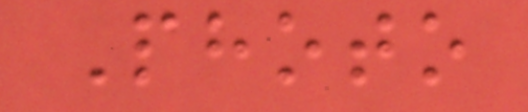Photo
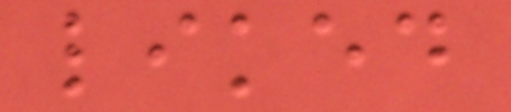liked
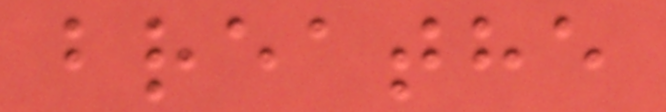breathe
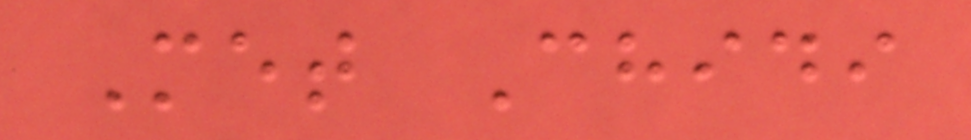Met Chidi
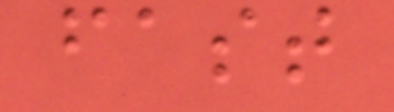fast
